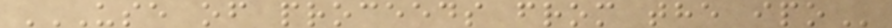USE OF PROCEEDS FROM THE IPO
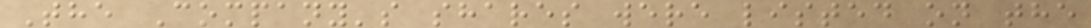The Company's shares were listed on the
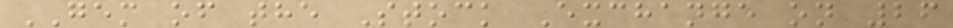GEM of the Stock Exchange on 26
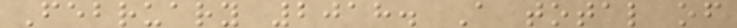February 2018. A total of
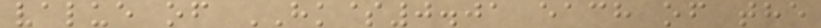value of HK$0.01 each of the
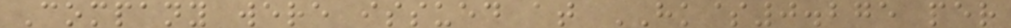Company were issued at HK$0.275 per
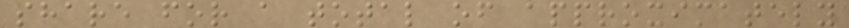share for a total of approximately
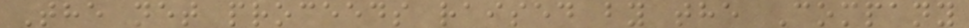The net proceeds raised by the Company
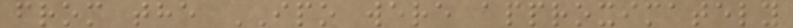from the IPO were approximately
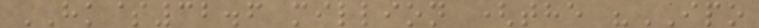HK$32.6 million (the "IPO
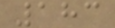183
